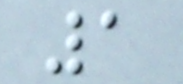1
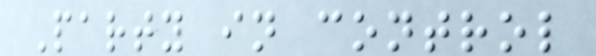Party in control
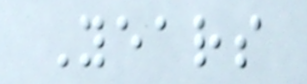Years
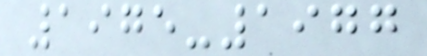1975-1977
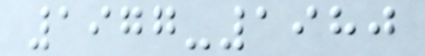1977-1980
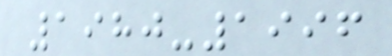1980-1996
